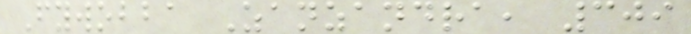Fywobba Zanzandra, 309
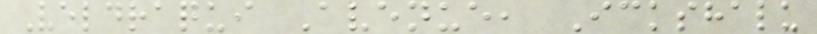Veldraqui Avenue, Ickshalu
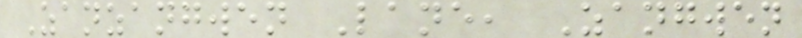Zanzangwen Lane, Zangwen
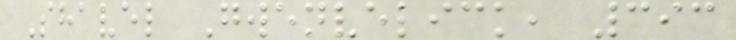Shavel Gwenvelick, 393
